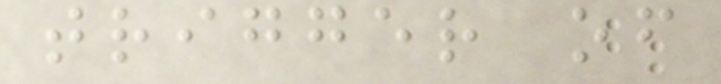trigger of
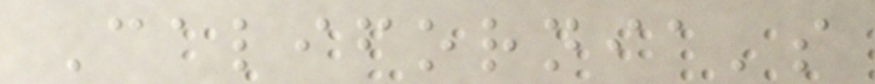California's
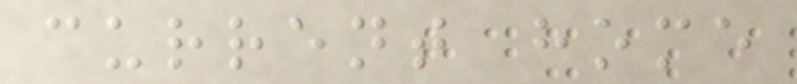current home
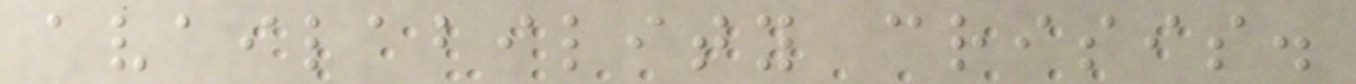availability crisis.
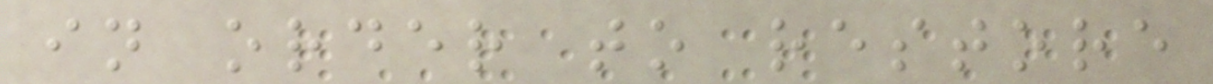in order to restore
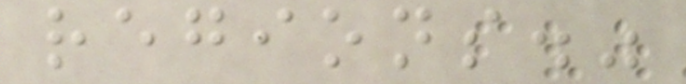regions."
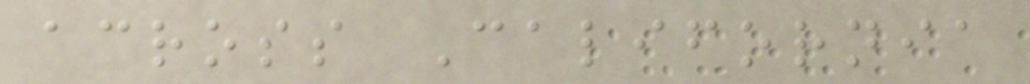across California
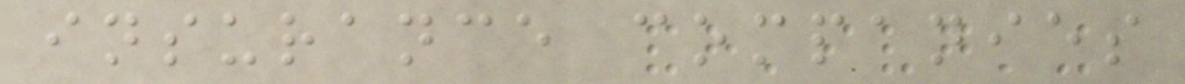insurance companies
